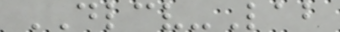DLCV-Lab
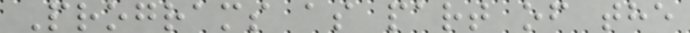Programs as part of the
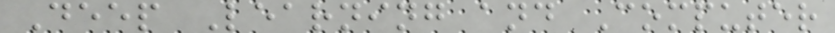Deep Learning and Computer
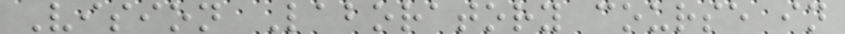Vision Laboratory course in
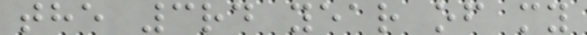the 3rd year of my
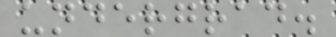undergrad.
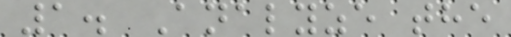1. Analyze the
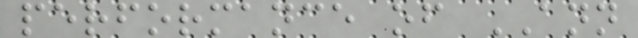performance of ANN
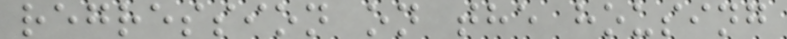regression on the housing
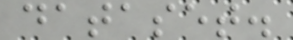dataset.
